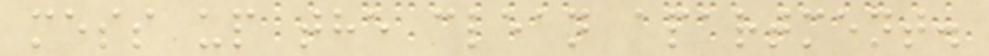mess up the clean apartment.
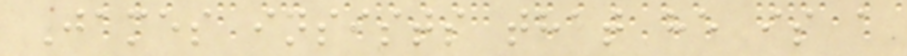James insists that he is a
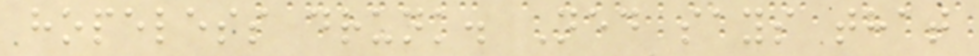hopeless drunk. Ned says that
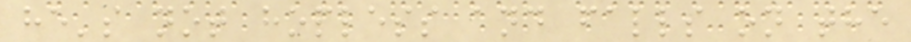he's not hopless and falls on the
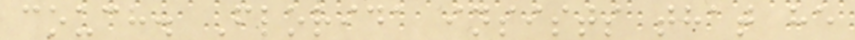couch. Florida insists that he
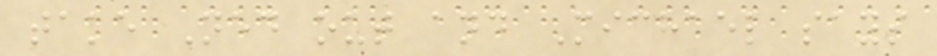take Ned out and Michael says
